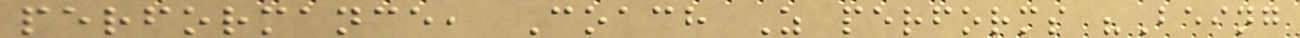performance, Coach Z performs "Being
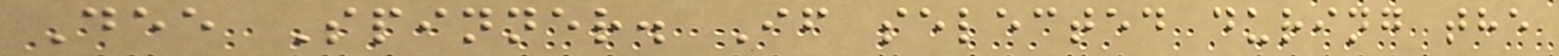Dee Spinner. If selected during the
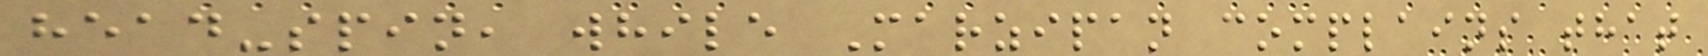head-spin, while Marzipan complains that
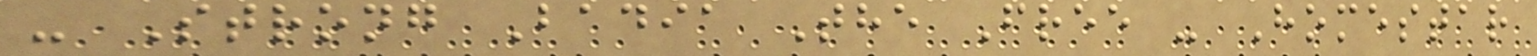- Strong Badia The Free - Homestar
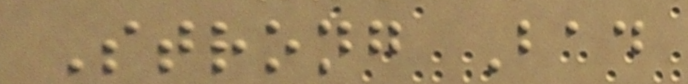Strong Bad
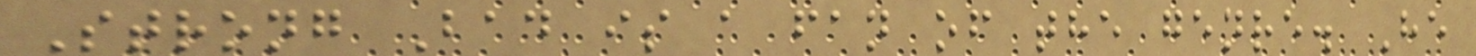Strong Bad is a fan of the genre. He
